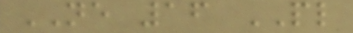NE 16 PL
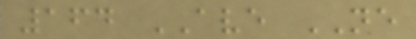164 AVE NE
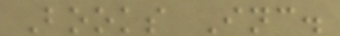Books Inc.
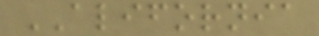ALIFORNIA
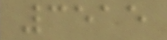3515
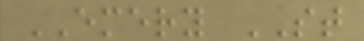EMERY ST
